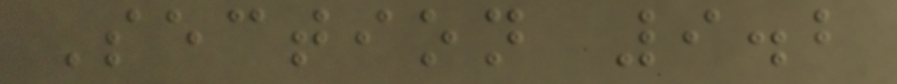Section 9.2
